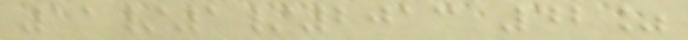11/1/2013 42%
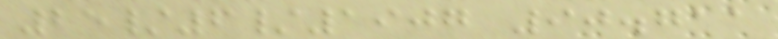25/6/1907 90.711
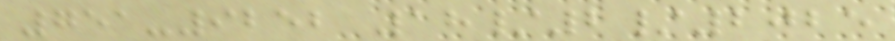751-9252 18/2/2025
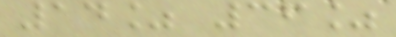14% 36%
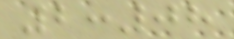2:08
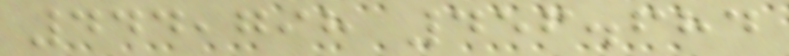444,798 456.684
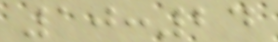10:24
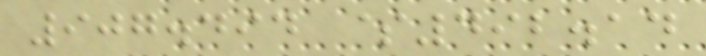907.494 $492.14
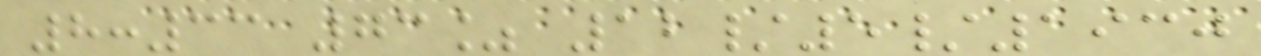8:33 73% 12/5/1930
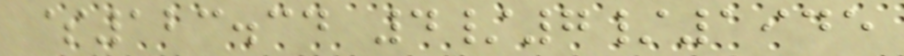$123.34 4/7/1945
